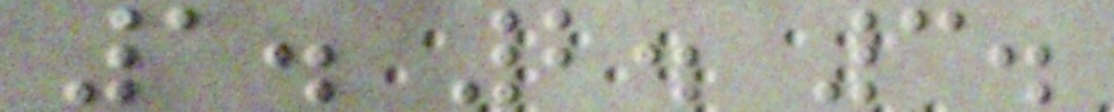1. 2. 3.
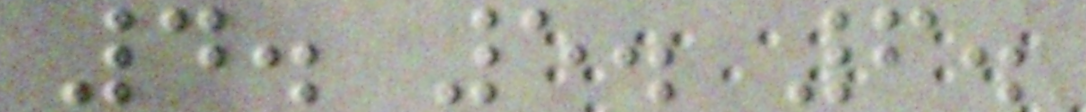4. 5. 6.
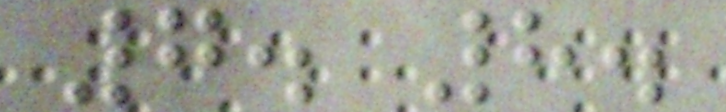7. 8.
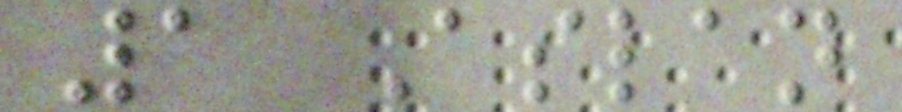1 Aslan
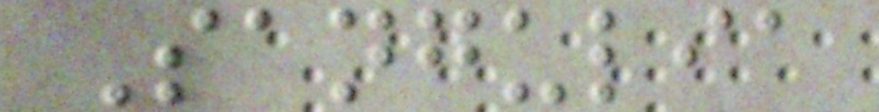Sangulia
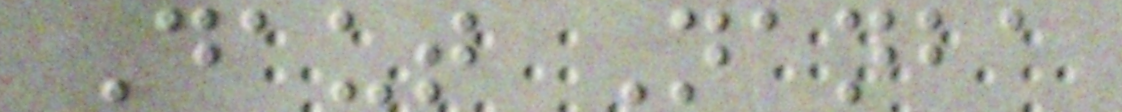Daut Nanba
